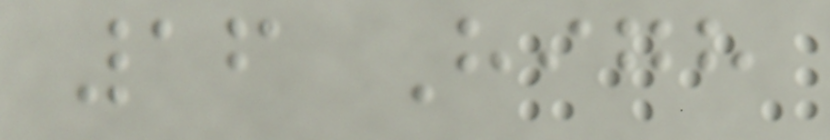16 High
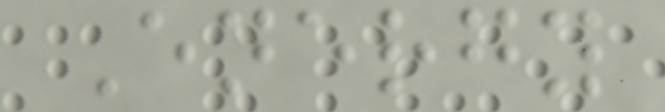Energy
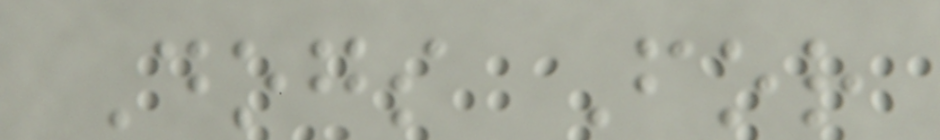Dogs For
